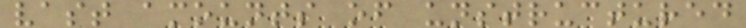vast amounts of unstructured
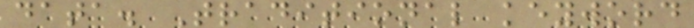data. Traditional keyword
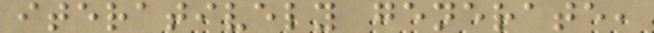iteratively generate,
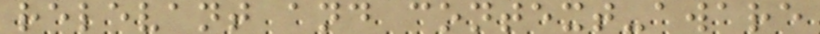relevant and context-aware
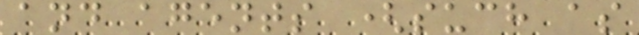and agents (such as
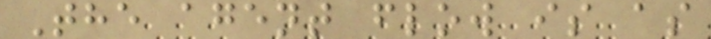The agent flow is as
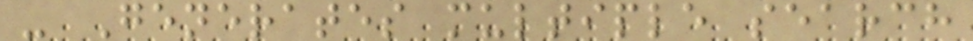- Generates multiple search
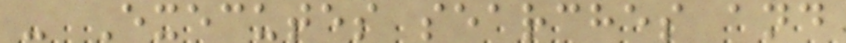- Executes searches and
